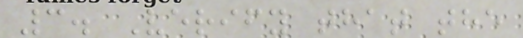3. Verify that the
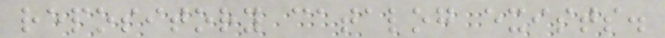repository catalog exists.
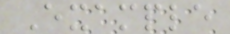Example
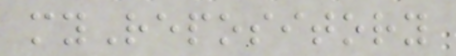myRepository
